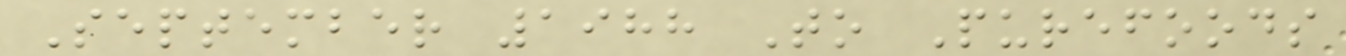September 1988 To Purefoods
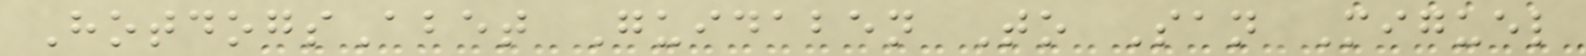HotdogsAbet Guidaben To San Miguel
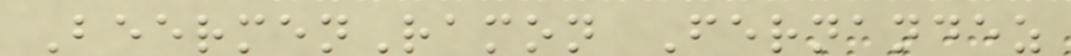BeermenRamon Fernandez
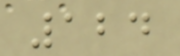124
